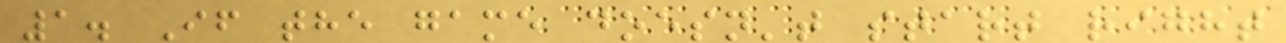1. If the game doesn't start right
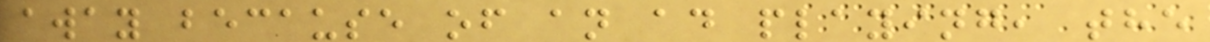away because of an ad playing, the
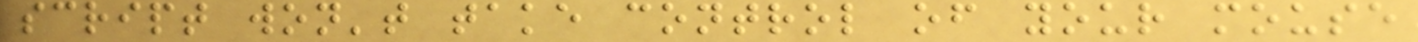script won't take control of your mouse
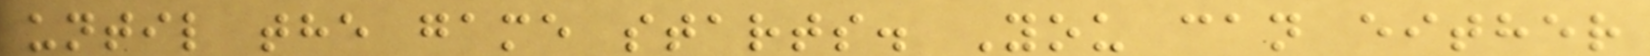until the game starts. You can either
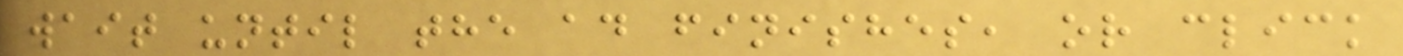wait until the ad finishes, or click
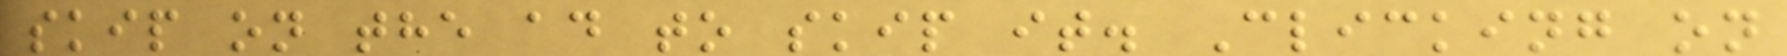skip on the ad to skip it. Clicking on
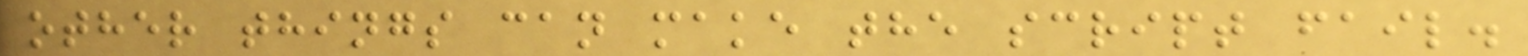other things can make the script fail.
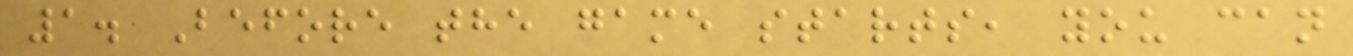1. Before the game starts, you can
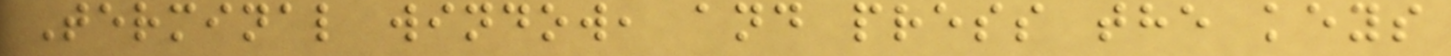Terminal window, and press the keys
